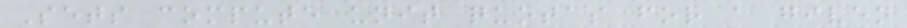Sets compute unit quotas for a given
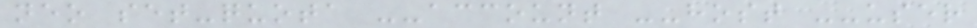neo set-quota --account --host --user
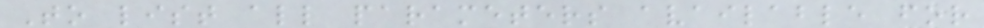To list all parameters available for
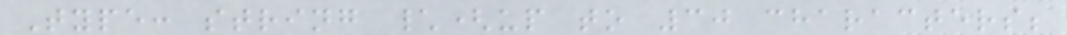Type: string \(up to 30 characters;
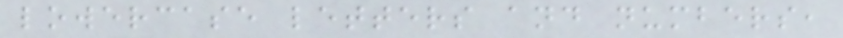lowercase letters and numbers,
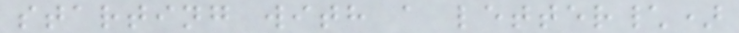starting with a letter\)
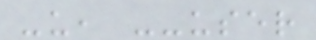-u, --user
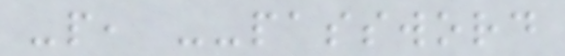-p, --password
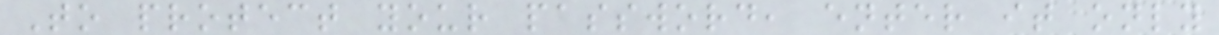To protect your password, enter it only
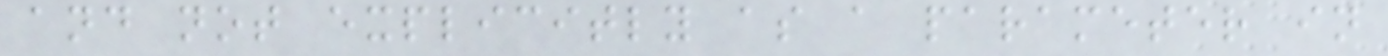and not explicitly as a parameter in
